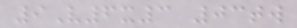9V6x3 03tw
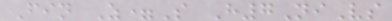Fin Z=S H7NiVs
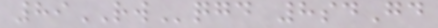89RWqgd 8sdGd
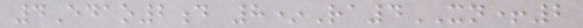4Edao2d 8*Ra4XN+2
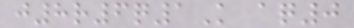j8r6q1K aq0
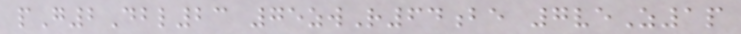pG2Dbl23 75zwR64be 7veZ1p
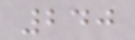240
